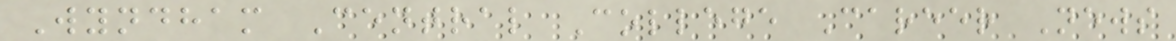Wyndham Central College Career News
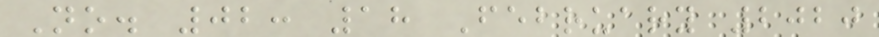No. 02: 18 February 2020
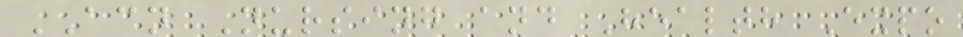ACN Nursing and Health Expo
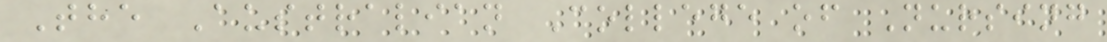The Australian College of Nursing
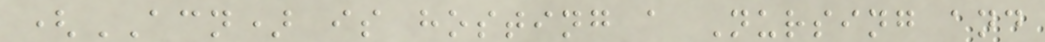(ACN) is hosting a Nursing and
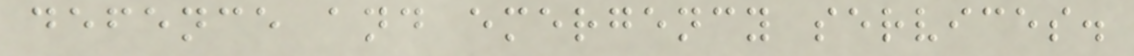defence and emergency services.
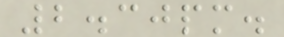2.30pm.
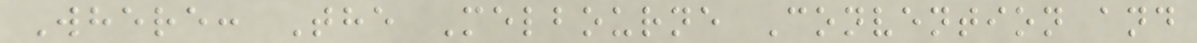Where: The Melbourne Convention and
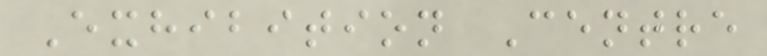Exhibition Centre
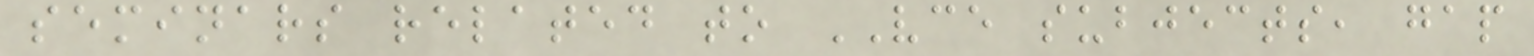seminars related to VCE subjects, gap
